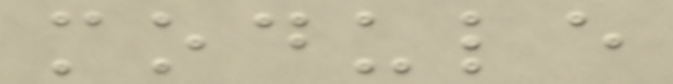module
